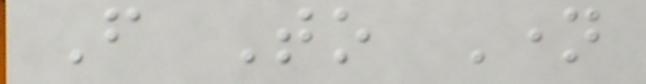From To Name
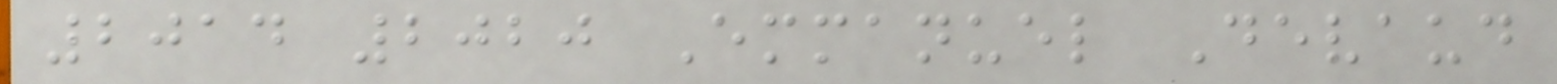2014 2020 Emmanuel Devaud
